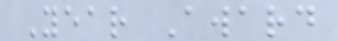Year Award
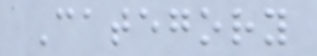Category
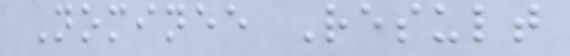Nominee Result
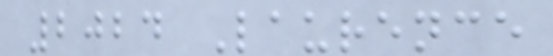2024 Laurence
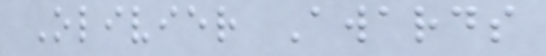Olivier Awards
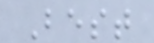Best
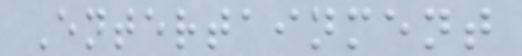Entertainment
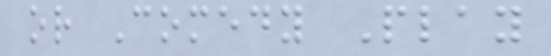or Comedy Play
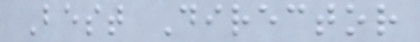Best Director
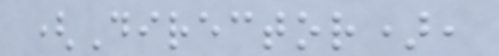(Director),
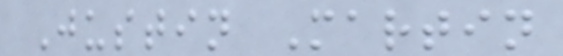Justin Martin
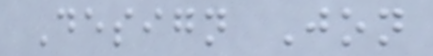Design Jon
